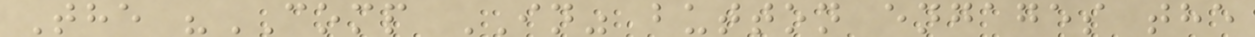The "COMP IN" button engages the
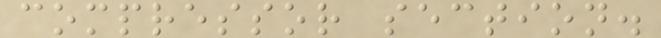compressor section.
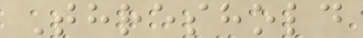Threshold
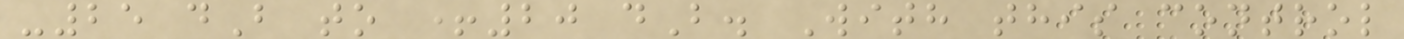-25 dB to +20 dB. With this control
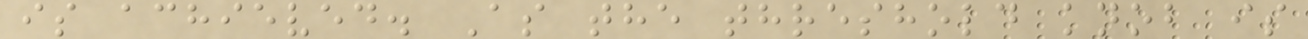is achieved. As the threshold knob is
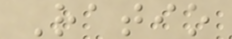Ratio
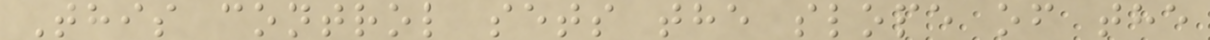This control sets the slope of the
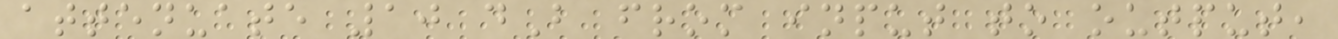attenuate 10 dB from input to output,
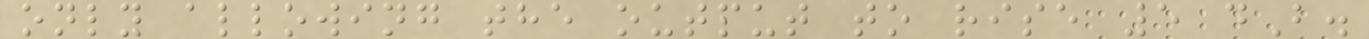only allowing the output to rise 5 dB.
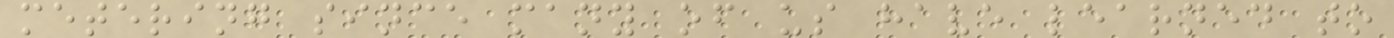metering since many of us have learned to
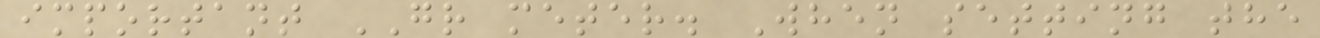important GR meter. When setting the
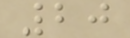20
